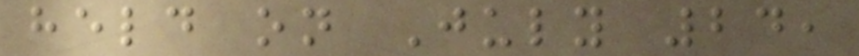held on July 24,
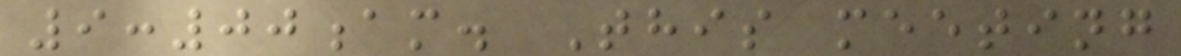9:00am. This meeting
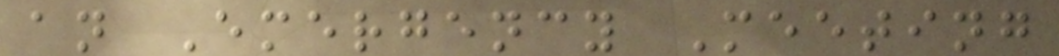an Emergency Meeting
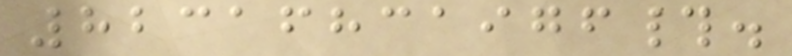82316831976#.
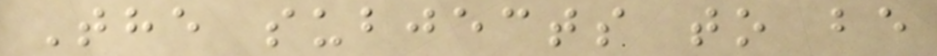The subjects to be
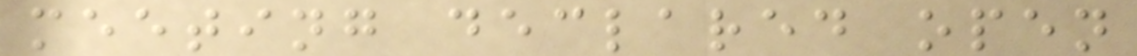meeting declared open
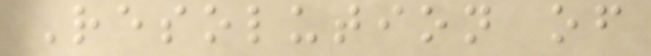Resolution of
